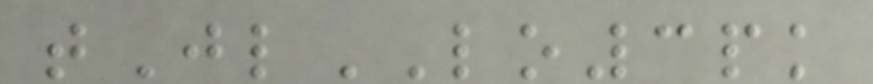tJlLO3pk
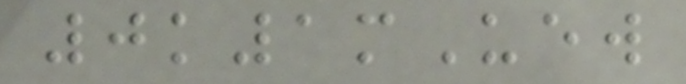0k1mUew
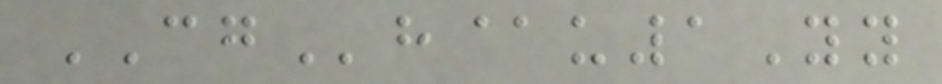CGh@u1Yy
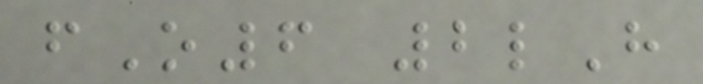fO6 2lH
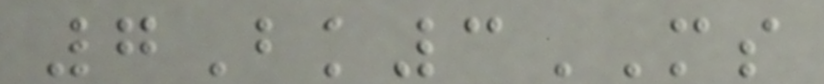7Bk3MS
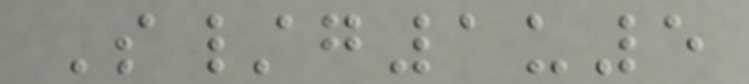S/g1u5
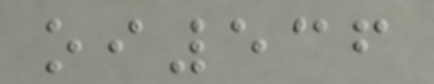oi536
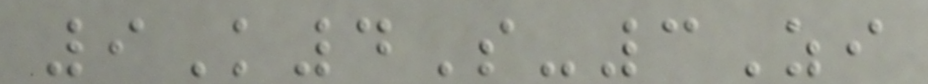9K4S-3Zi
